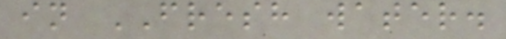in FRESH water.
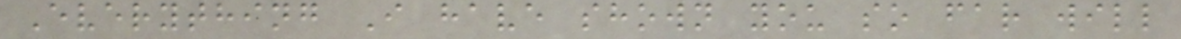Everything I have shown you so far will
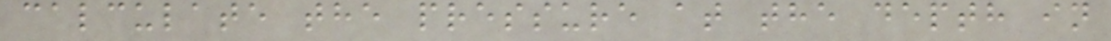calculate the pressure at the depth in
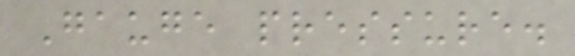Gauge pressure.
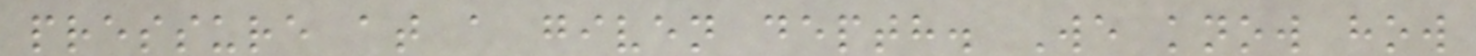pressure at a given depth. We know how
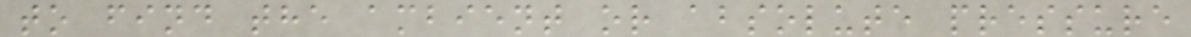to find the ambient or absolute pressure
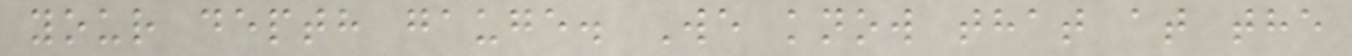your depth gauge. We know that at the
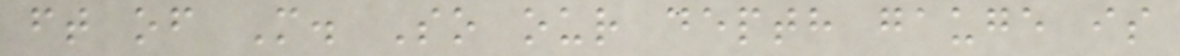ft of M. So our depth gauge is
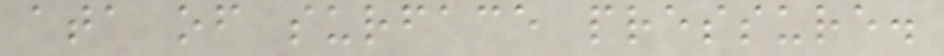ata of surface pressure.
